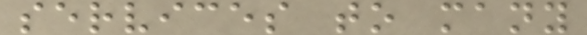services to many
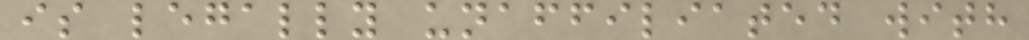is legally unaffiliated with
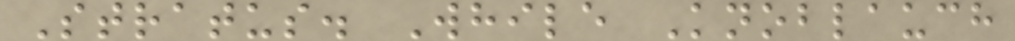Stratus. While Knoblauch
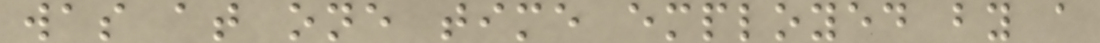was at one time employed by a
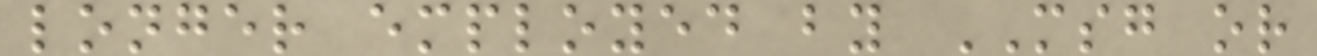longer employed by MSG or
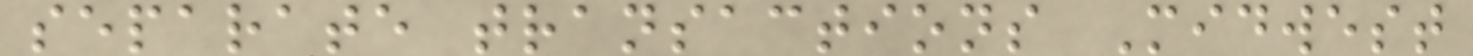separate transactions Midwest
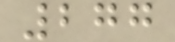277
